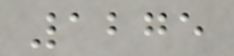1275
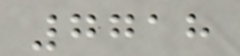7718
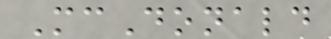McDonald
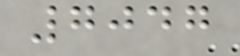7047
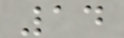14
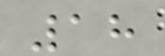18
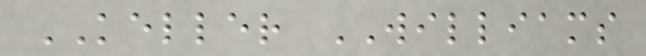KELLER WILLIAMS
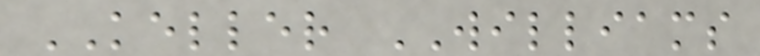KELLER WILLIAMS
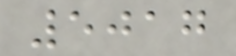5017
